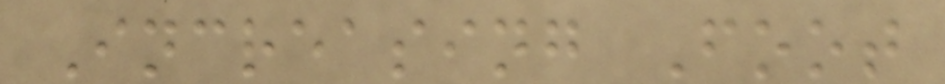Increasing Foot
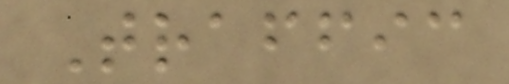Traffic
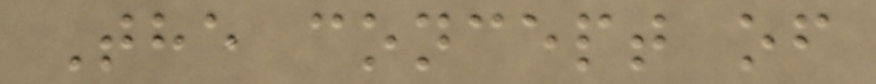The concept of
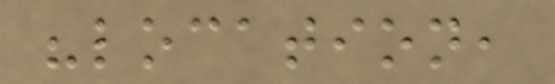"location,
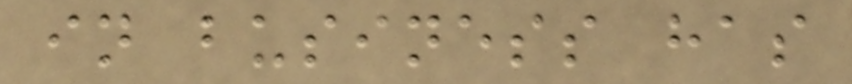in business has
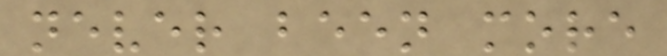never been more
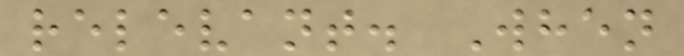relevant. When
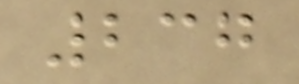237
